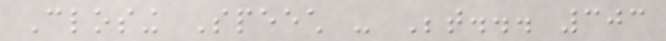Closing Speech - Between... 303
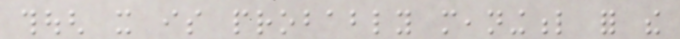though it is probably meaningful for the
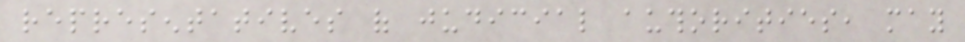representatives of judicial authorities, may
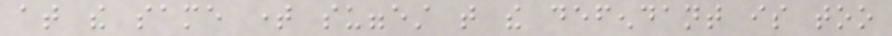at the same time suggest that the defendant is too
